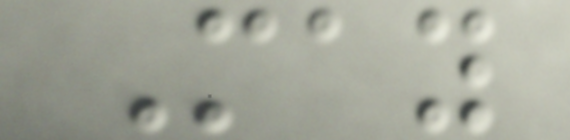May
